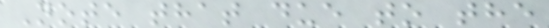Note that due to the
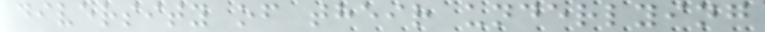diversity of their underlying
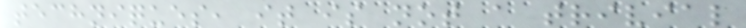techniques, it is not a trivial
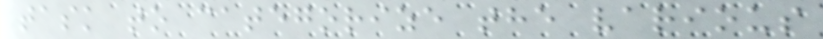task to categorize the various
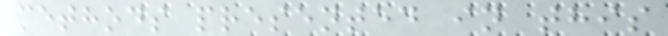methods presented in this
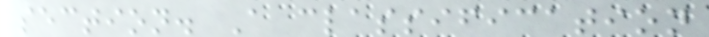section. A classification
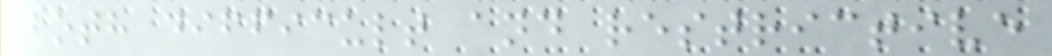both difficult and restrictive
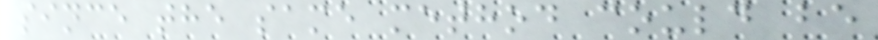since the same method could be
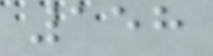158
